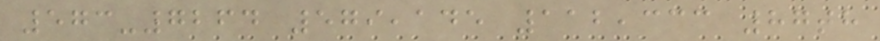573-7264 579,145 112,333 87th
